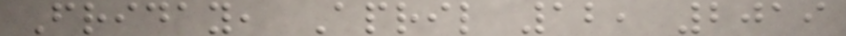Friday, April 12, 2019
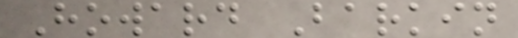Howard Barkin
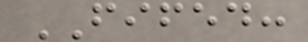FIFED:
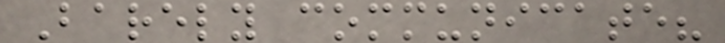Barely communicate?
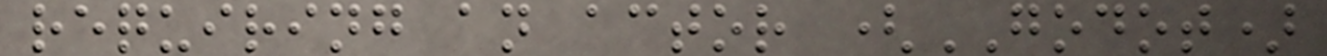requiring an actor (GODOT)
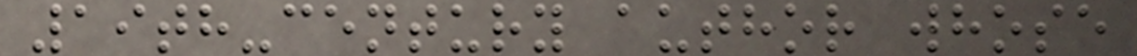19th-century author whose
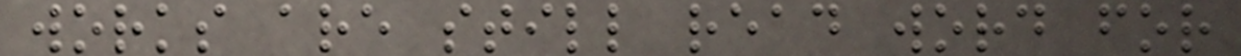works are still read word for
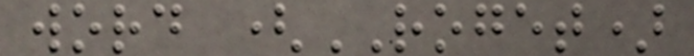word (ROGET)
